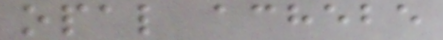opal achebe
